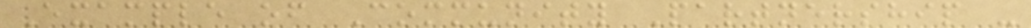Example of Community Partnership -
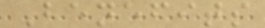Benefits
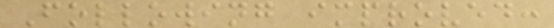Following improved:
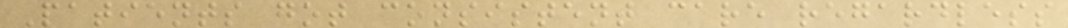Patients got consistent care regardless
